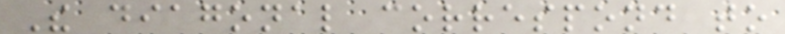The diagonal correspond to
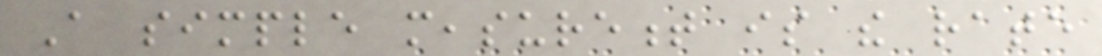A simple measurement is the rate
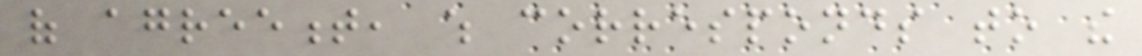of agreement, which corresponds to the
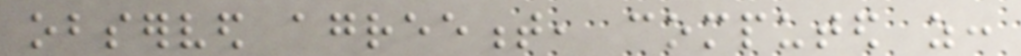observed agreement, computed as:
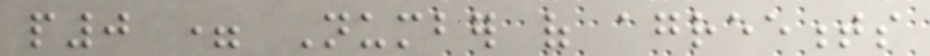p0 = Number of agreements
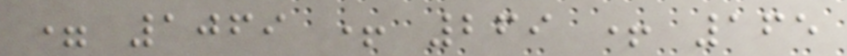= 1069 + 269 + 165
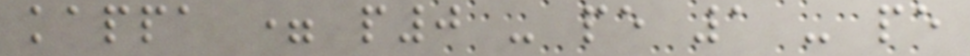kappa = p0 - pe 1 - pe
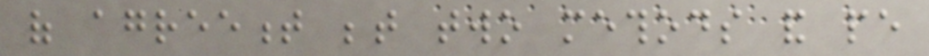of agreement between two methods and pe
